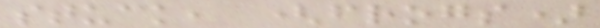stuck, (frogs)
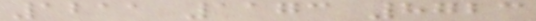1211 1173 8723
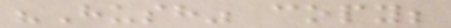"Hush" copy;
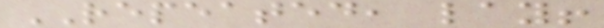REPEATED, lay!
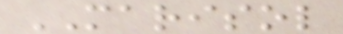MARISOL
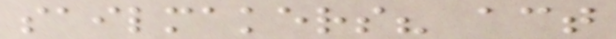sailmakers? act
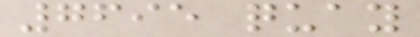7695 quay
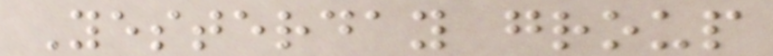Yesterday group
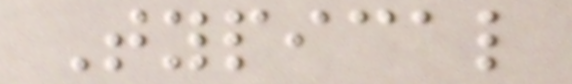Typical
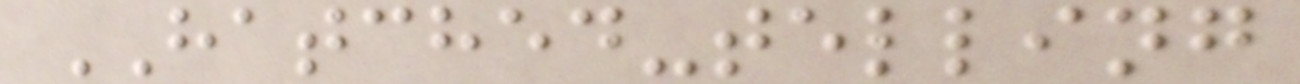HATCHED-telling
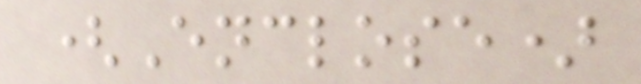(Enclose)
